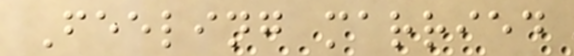Feeling married
